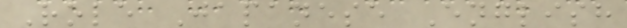Role Japanese English
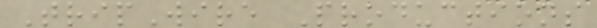TripWire Productions
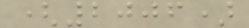(2006)
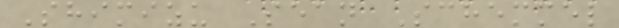Shimizu Sean Schemmel
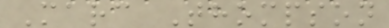Marc Thompson
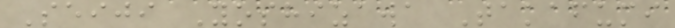Seiji Yoshizawa Takafumi
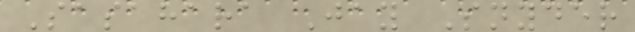Sasahara Jay Snyder
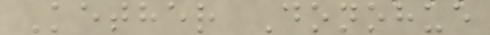Kether Donohue
